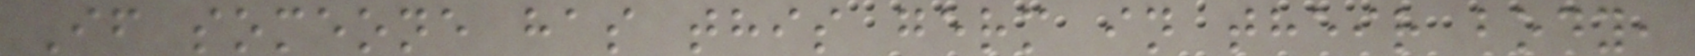If someone has this germ in their body,
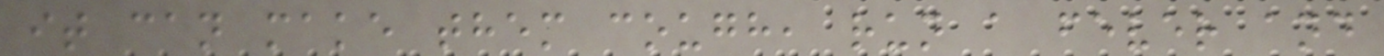it can make them cough, run a fever and
